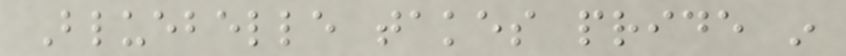Bluebelle takes pride in
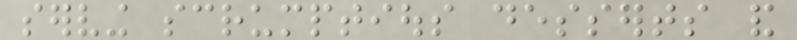serving scrumptious desserts and
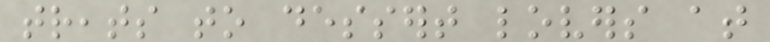treats to dessert lovers at
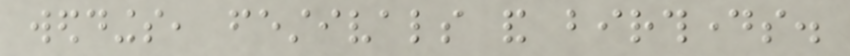weddings, festivals and birthdays.
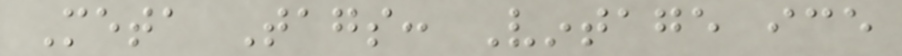Meta Tags: Vintage ice
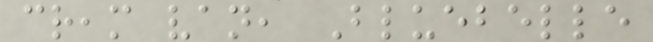cream van, Bluebelle
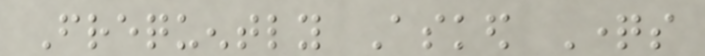Frequently Asked Questions
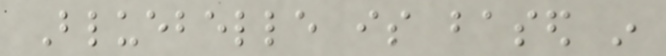Bluebelle is based in
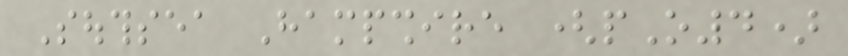Southsea Hampshire (pO4)
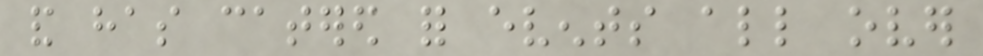and has catered for events all over
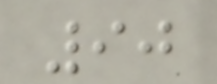90
